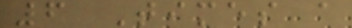6 Times a
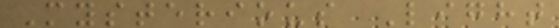Mysterious Light
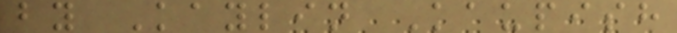by Kaylin Kaupish
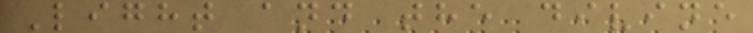Light and the divine
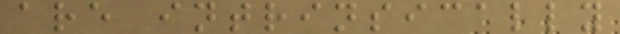are intrinsically
